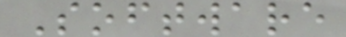Software
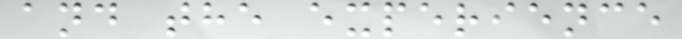and the experience
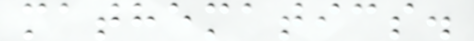mathematics.
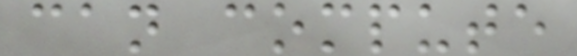can compute
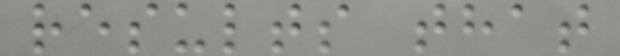results that
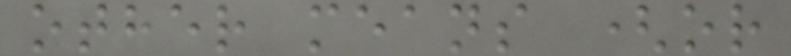other means (or
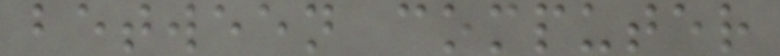between computer
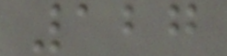127
